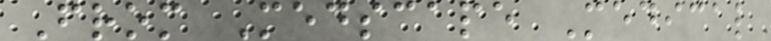From Medscape Medical
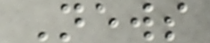News
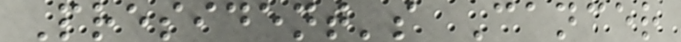President's Cancer
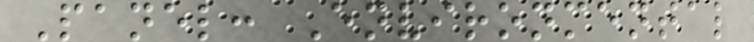Panel: Environmental
